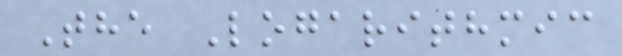The Logarithmic
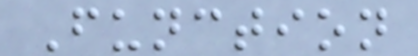Function
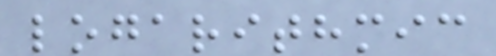logarithmic
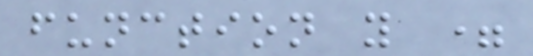function y =
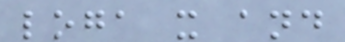loga x and
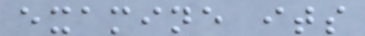examine its
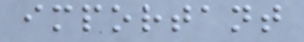important
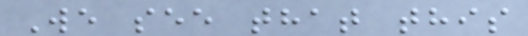We see that this
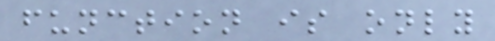function is only
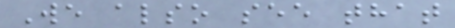We also see that
